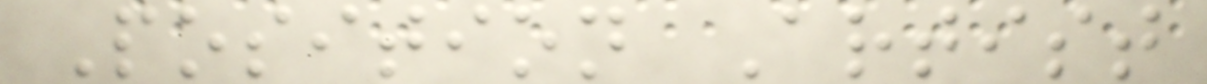Position Artist
